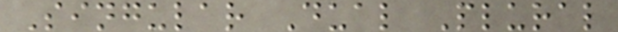Singular Dual Plural
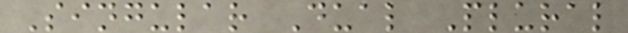Singular Dual Plural
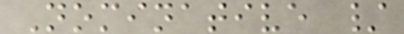Nominative /
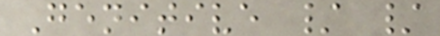Genitive / /
